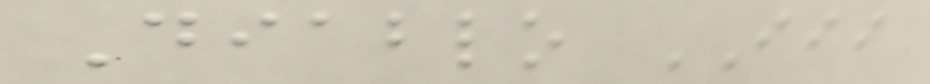Diablo III
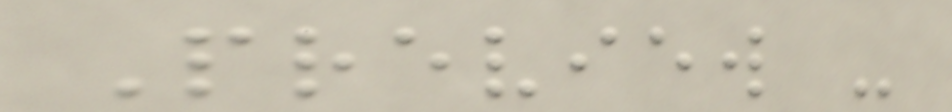Preview -
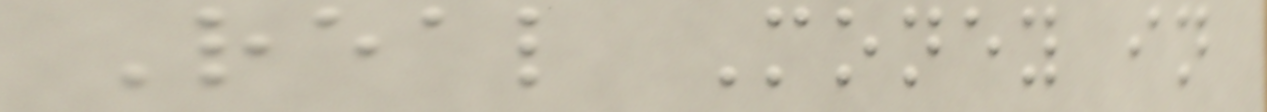Real Money in
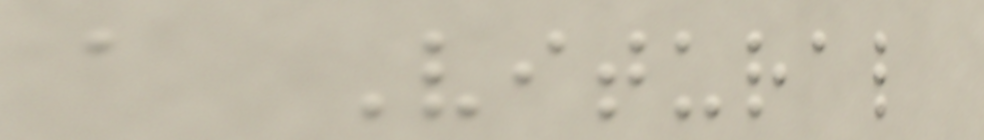a Vitural
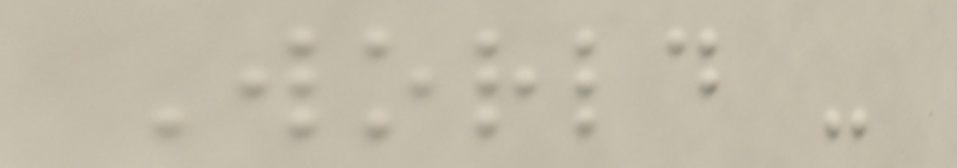World -
